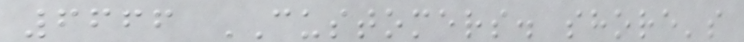6666 CUSTOMERS. shore's
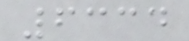6334
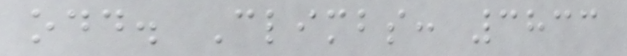odd. Climbs: 3833
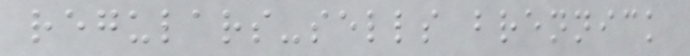regulars-sells brennick
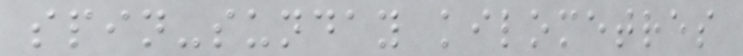spin-sunday kilometres
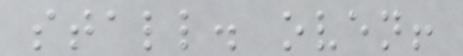stall. oven!
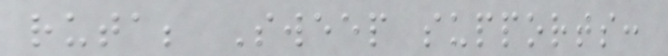ruta; Sweep supports:
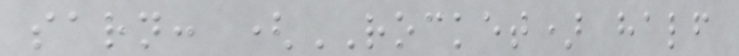sarn: (ROCKET) half
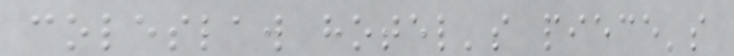coleslaw hotel's piece's
